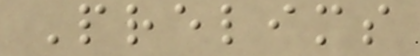Prelims
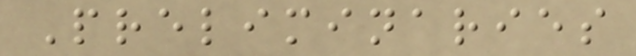Preliminaries
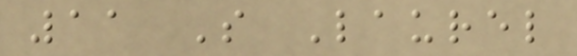11 S Laurel
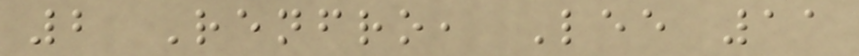2 Renfro, Lee 11
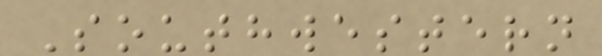Southwestern
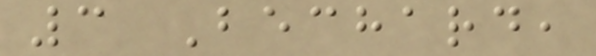3 Bechard,
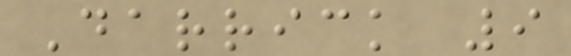Darrick 9
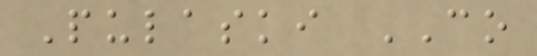Pulaski CO
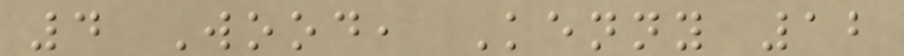4 Wood, Kenny 12
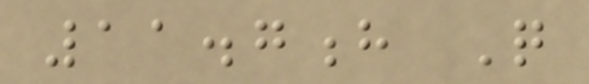11.7h Q
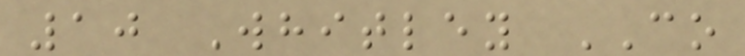10 Whitley CO
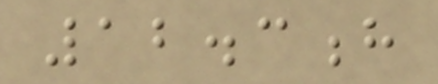12.3h
